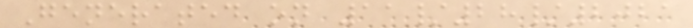Generated on 11/28/2021
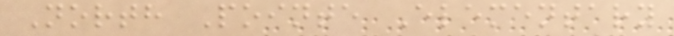North Pointe Elementary
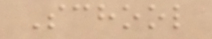School
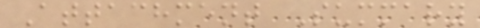Attachment Summary
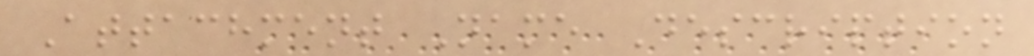Attachment Name Description
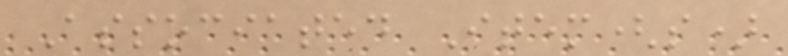Associated Item(s)
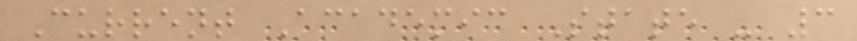Current Academic State - 3
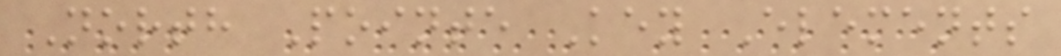North Pointe Key Elements
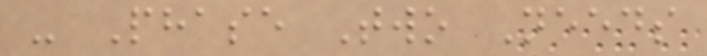- Phase Two Needs
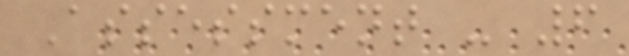Assessment - 6
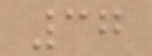37
